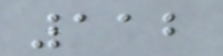112
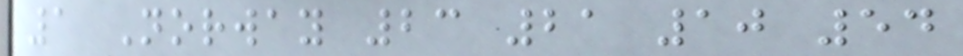1 Norway 23 21 10 54
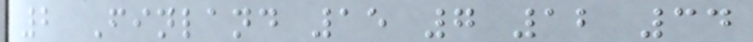2 Finland 15 7 12 34
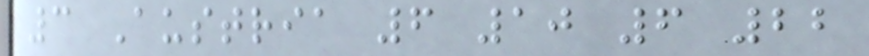3 Austria 6 10 6 22
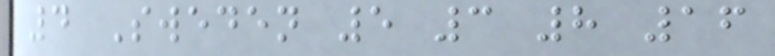4 Sweden 5 3 8 16
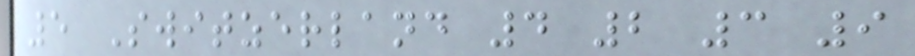5 Switzerland 4 2 3 9
